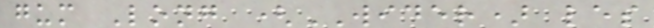gum Long (WIDER) les
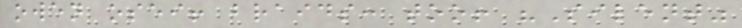owen osei! braids: too! "Silent"
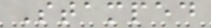Stamped
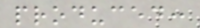produced:
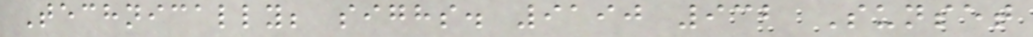Technically; sighs. 9190 932 Sunset
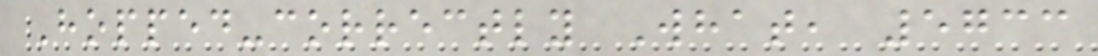Hopped-correctly What, 5733
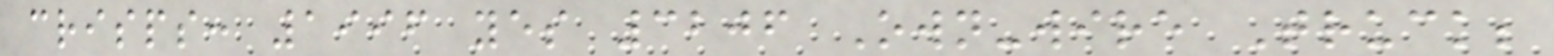crisps: 1996 yes 3206 Own-wire Truck;
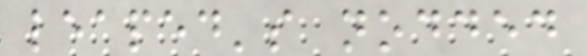leaped's nodded
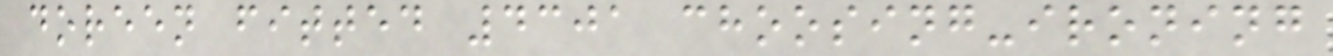doreen fitted 4301 choosing-ironing
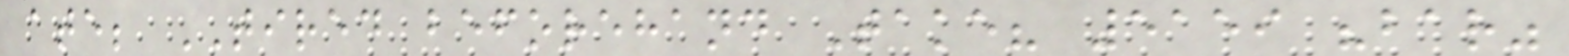ate; TIRED beforehand Take? 5159 "bar"
